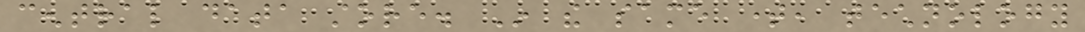central data store. In the same time, technology
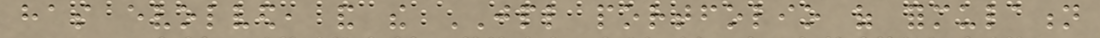has evolved, and the JPL portfolio of formulation
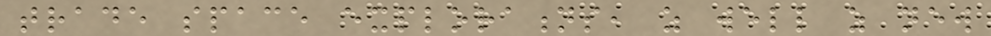trade space explorations, as well as new
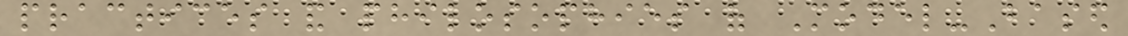practices and philosophies of Model-Based
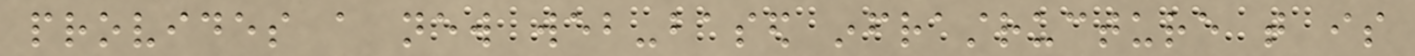provides a new web-based infrastructure that is
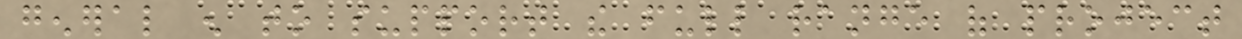general enough to support the full range of project
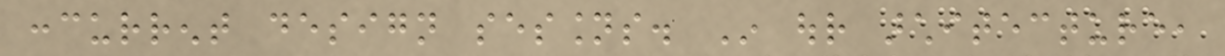concurrent design sessions. In our architecture,
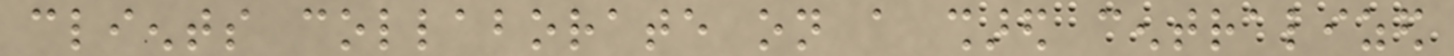clients collaborate on a shared centralized
